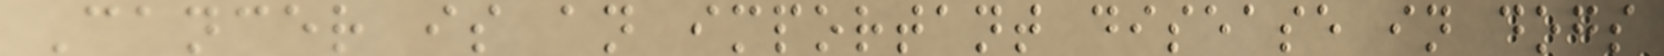Cancer is an important disease in dogs
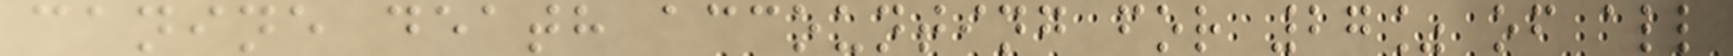canine death accounting for 27% of all
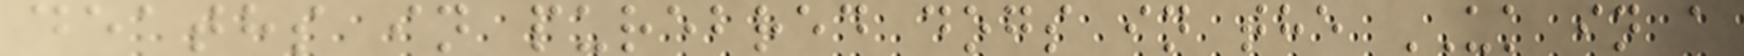deaths in purebred dogs in the UK in a
